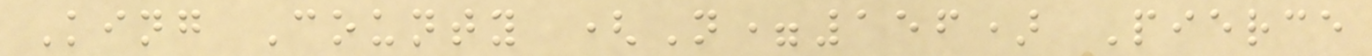King County (N=156) Pierce
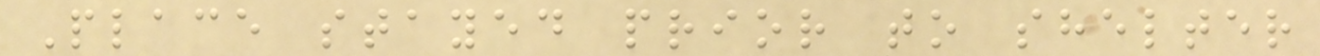Place stayed prior to shelter
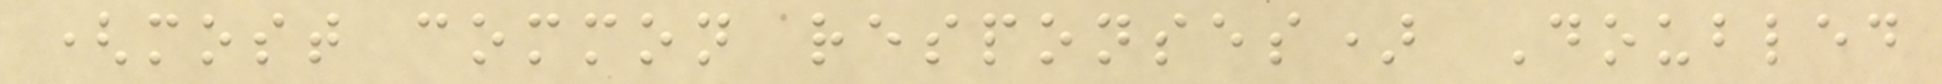(most common responses) Doubled
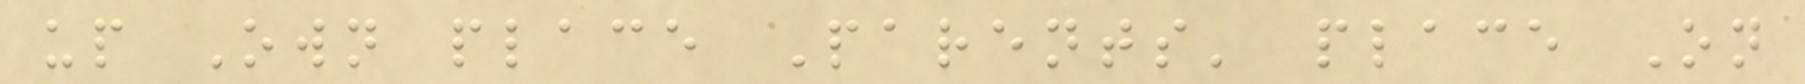up Own place Parents' place On
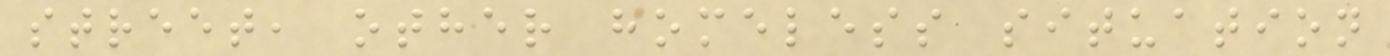street, other homeless situation
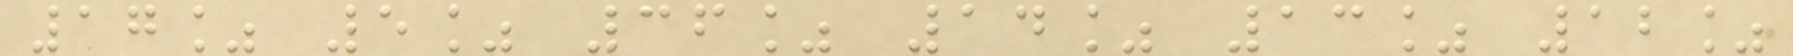17% 5% 36% 14% 13% 12%
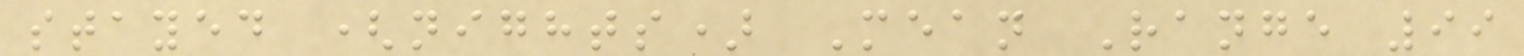stayed (nights) Mean Range 99
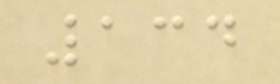134
